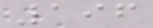196
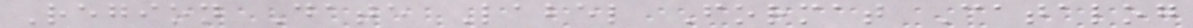Region Date Label Format Catalog
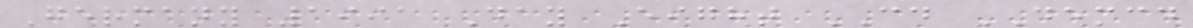Germany 1991 Day Eight CD DEMCD
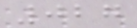027
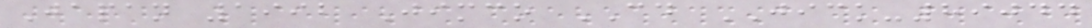Japan 1992 Jimco CD JICK-89044
